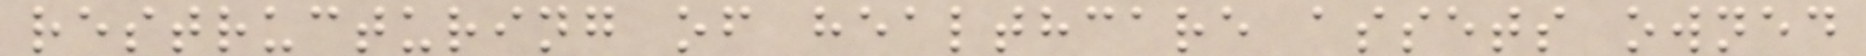restructuring of healthcare assets owned
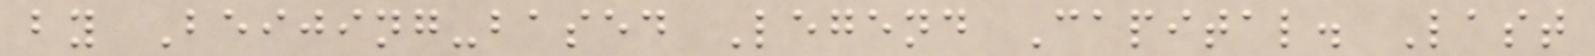by Beijing-based Legend Capital. Last
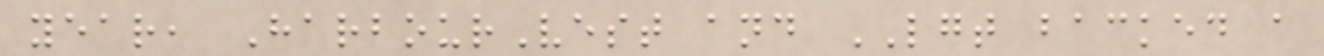year, HarbourVest and LGT backed a
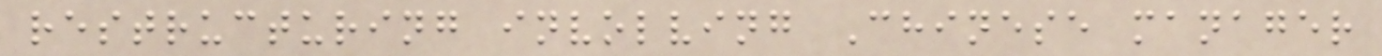restructuring involving Chinese manager
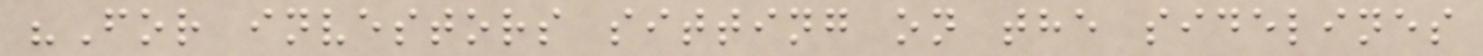"For investors sitting on the sidelines
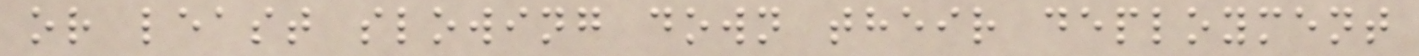or least slowing down their deployment
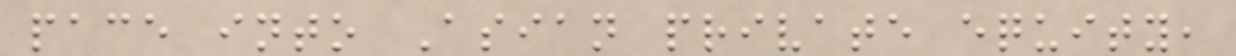pace into Asian private equity,
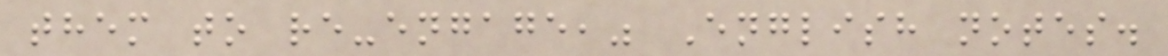them to re-engage," English notes.
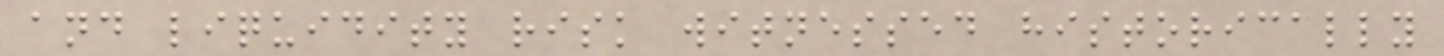and liquidity risk witnessed historically
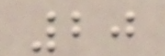20
